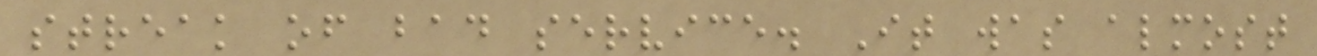streak of bad service. It was almost
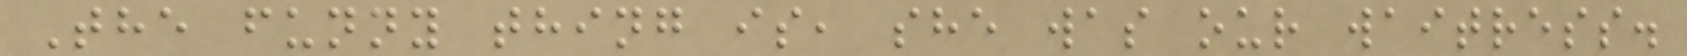The funny thing is, she was our waitress.
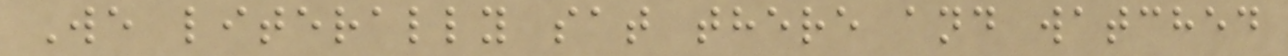We literally sat there and watched
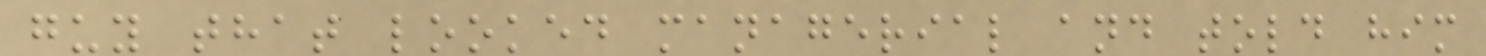guy that looked managerial and told him
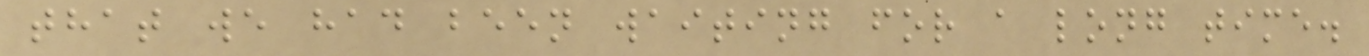that we had been waiting for a long time.
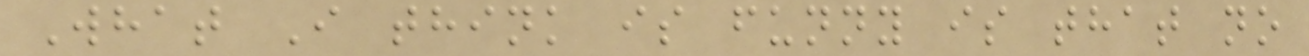What I think is funny is that no
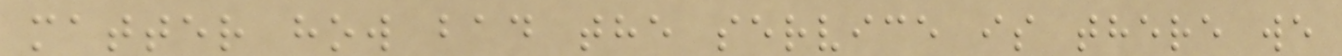matter how bad the service is there we
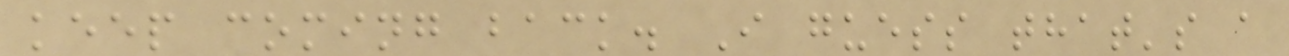keep coming back. I guess that's a
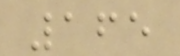165
